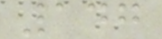147
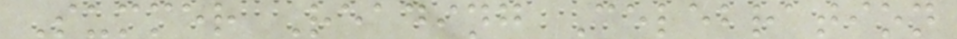Summer Reading Celebration
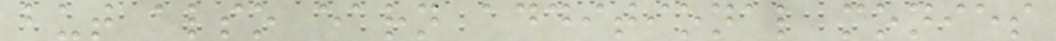but also earn additional monies
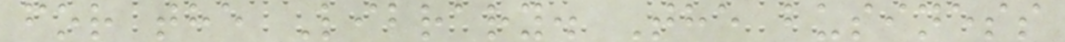for the Library. The business
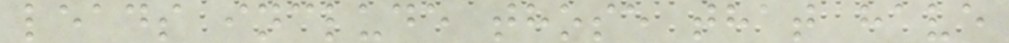leads include those that have
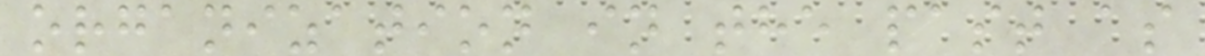organization in the past as
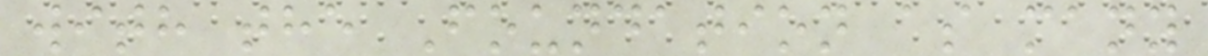with the Foundation as many
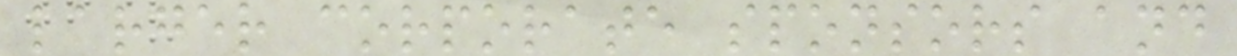larger corporate sponsors and
